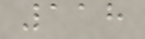118
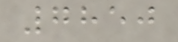7850
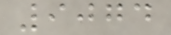9074
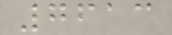7613
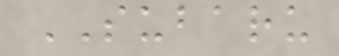SUBARU
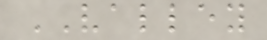VALLEY
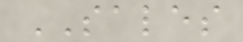SALES
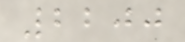2200
